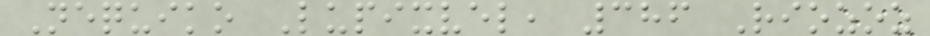Nequiko Lupixvel, 386 Riozoz
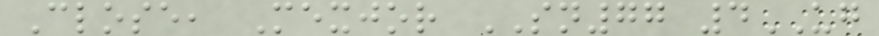Close, Mexjor SN77 4UG
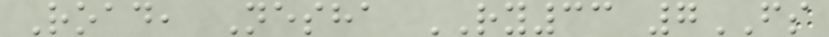Road, Nesha RY33 7FS
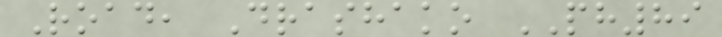Road, Drashako PH89
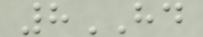8HD
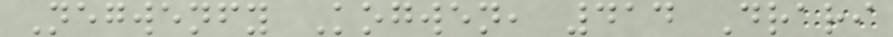Negwenfy Kogwen, 414 Drari
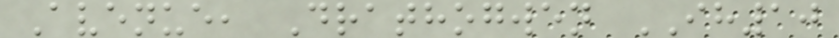Avenue, Drathogwen IH10
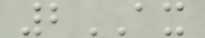2AX
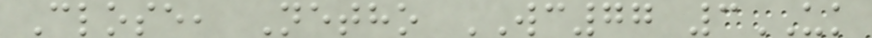Close, Netho WC77 3UK
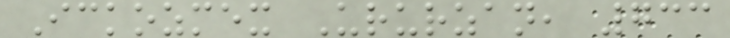Ickozmex Ururzan, 733
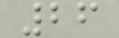26
